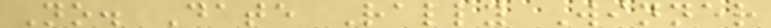No. Date Rally Winner
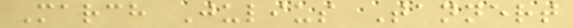March Julius Tannert
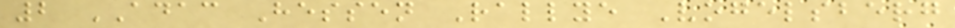2 ADAC Hessen Rallye Vogelsberg
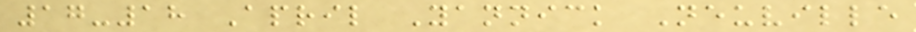17-18 April Yannick Neuville
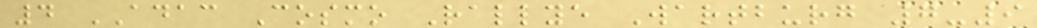4 ADAC Cosmo Rallye Wartburg 7-9
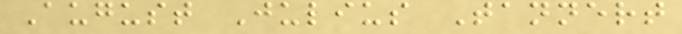August Julius Tannert
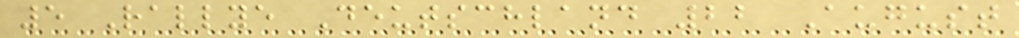5 Rallye Deutschland 22 August
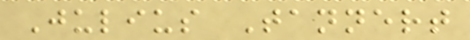Julius Tannert
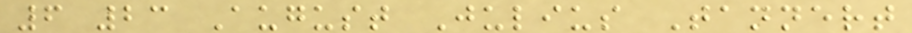6 23 August Julius Tannert
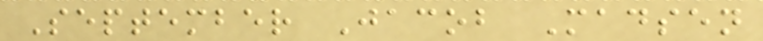September Jacob Madsen
